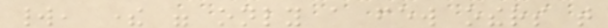world, there were only a few others that
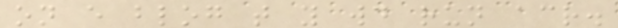on every blog that you would run across.
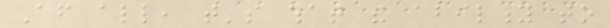After all, that's what the ability to
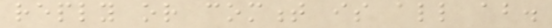reply or comment is all about.
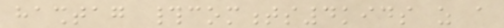hashtag #comments4kids as a
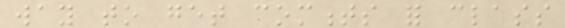way to get comments for class
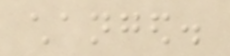changed.
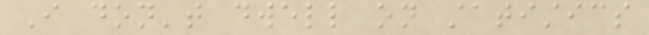I don't dwell on statistics
